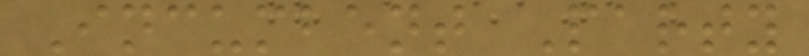Incumbent Party
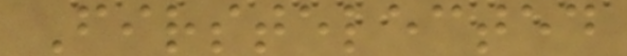Firstelected
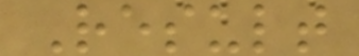Result
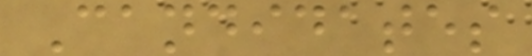Candidates
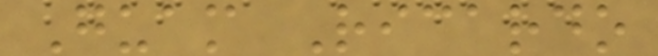Guam Ricardo
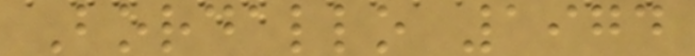Bordallo 1974
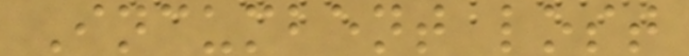Incumbent lost
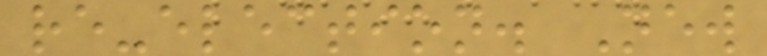re-election. New
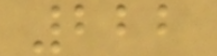222
